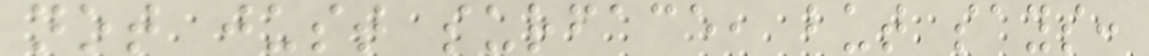not just surface, but says:
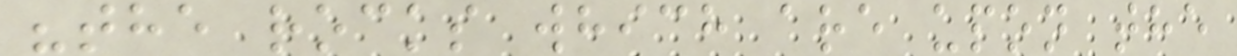"the rocks which are upon the
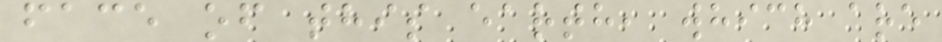face of this earth, which are
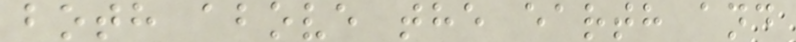both above the earth and
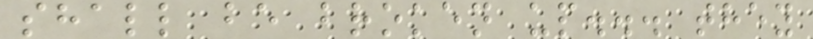shall be broken up... they
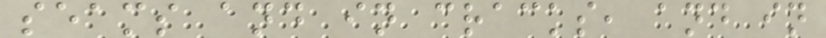seams and in cracks, and in
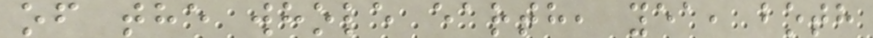of the whole earth, yea, both
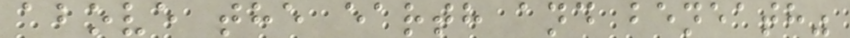above the earth and beneath"
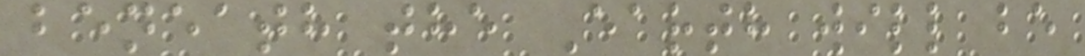beneath the Earth will be
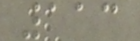113
